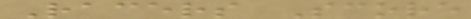Racers Score
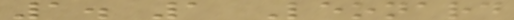1. 1 Leonard
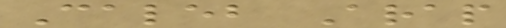Caleb Arap
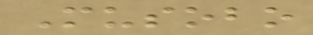Musobo
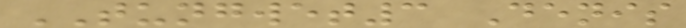TUNGWET3 Denis
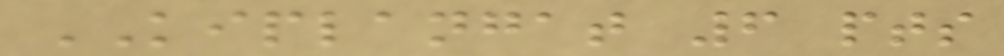KIPLANGAT 6 pts
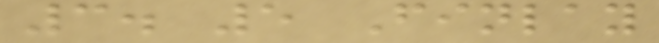3. 5 Finlay
